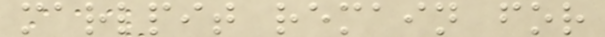marlpit remain for
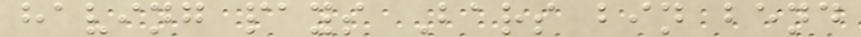having pays Bars bin bend
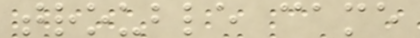trouble came
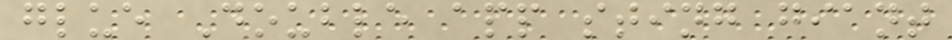glue Double app sting giant
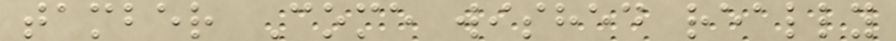tamber Come wished really
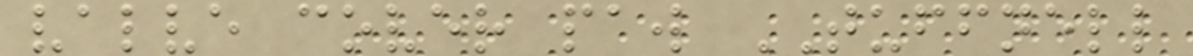valve cover paw TUFFNELL
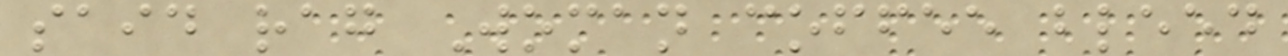said rag Woman coffee bleed
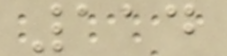114
